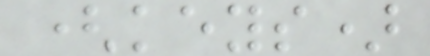(keys)
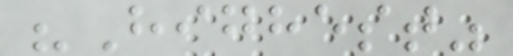"Highest"
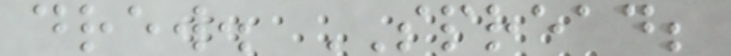drew. SPREAD;
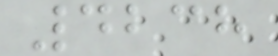4238
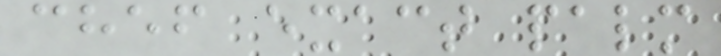chef exact palm
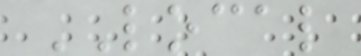LOCAL
